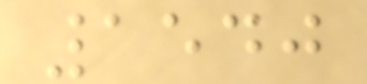1540
